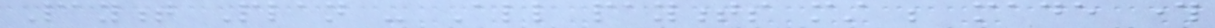Payment Plan - All payments must be made through
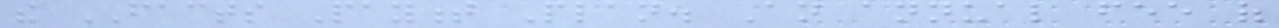the FACTS Payment Plan. An annual fee of
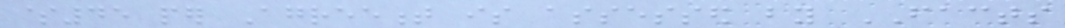$45 per Agreement is assessed by FACTS
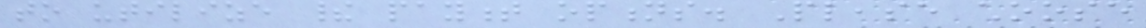to utilize their payment options. Please choose
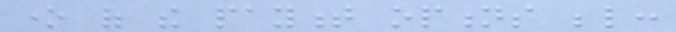one of the payment options below:
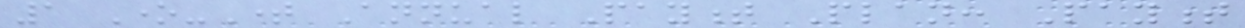1 One-Time Annual Payment Plan: Payment
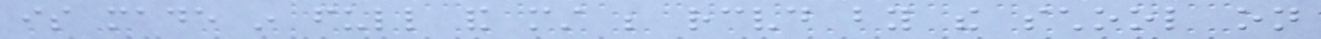is made in full and must be received by the school on
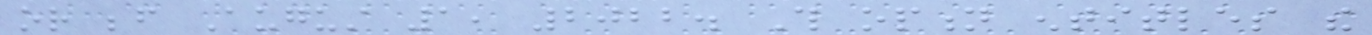or before August 1, 2022. This option entitles the
